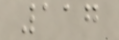117
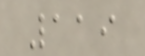119
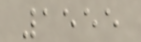1555
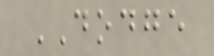DODGE
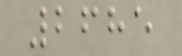2685
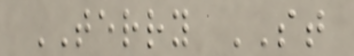TERRY ST
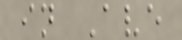in Ave
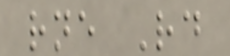rne Rd
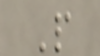P
